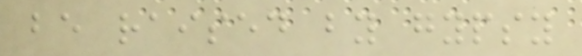be raised by gypsy
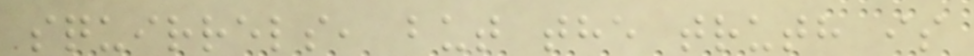squirrels, but the truth is
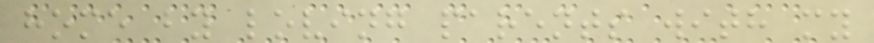home by loving parents with my
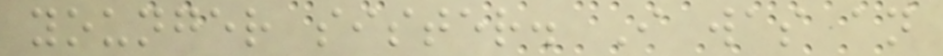younger sister. I was an
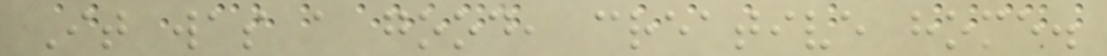It was a good, creative home.
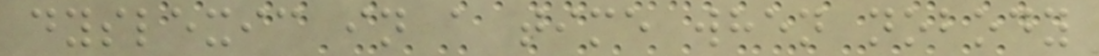dyslexic in a time when nobody
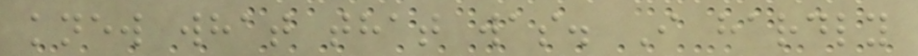knew what that was. I hardly
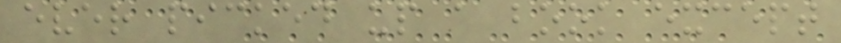ever picked up a book except
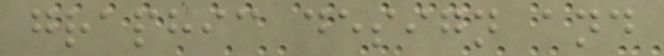graphic design and
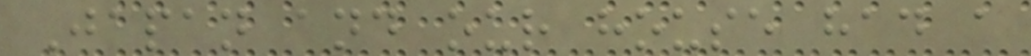Japan and our house had a
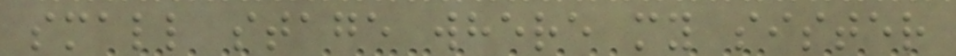small stage where my sister
